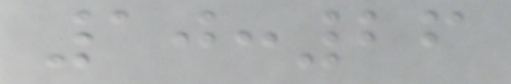10:26
